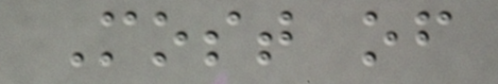Most of
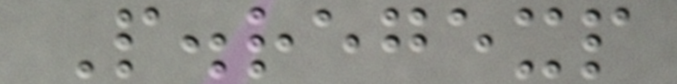P.regexp
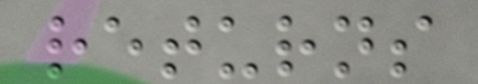returns
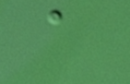a
